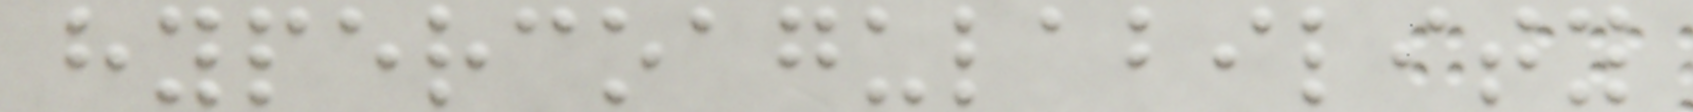hypercoagulability
